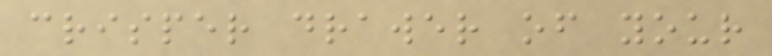crisper drawer of your
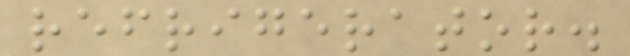refrigerator.
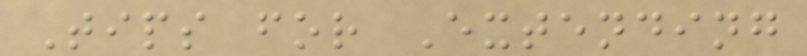Tips for Extending
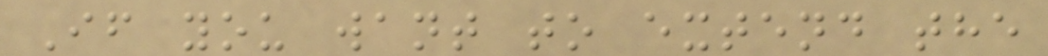If you want to extend the
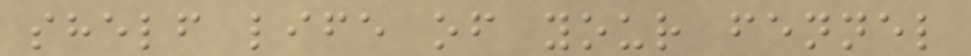shelf life of your fennel
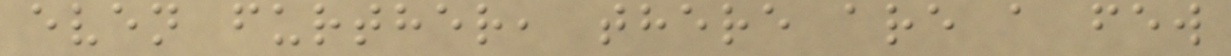even further, there are a few
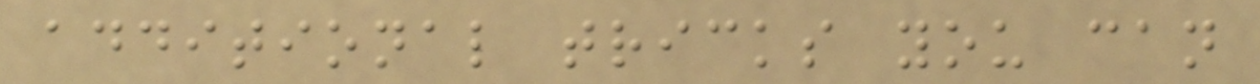additional tricks you can
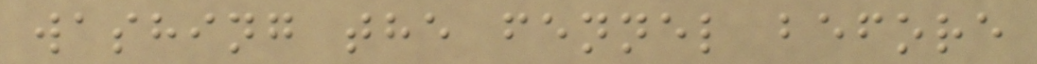washing the fennel before
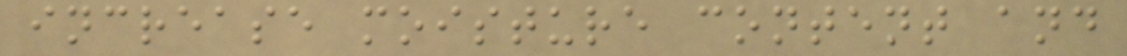increase moisture content and
